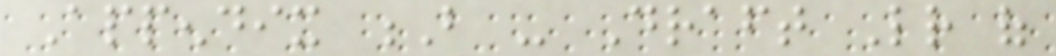Appendix B - Draft Letter of
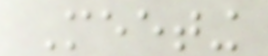Meeting
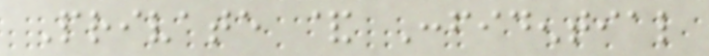Private & Confidential
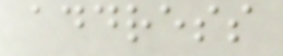address
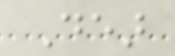Dear
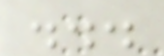...
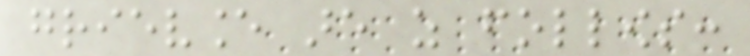grievance are as follows:
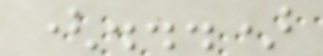(...)
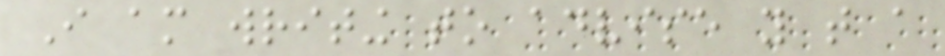I am writing to advise you that a
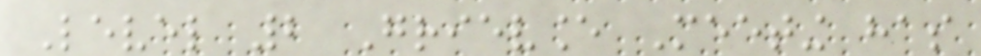Level 2 Grievance Meeting has
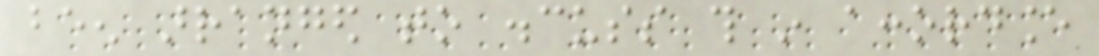been arranged to discuss this in accordance
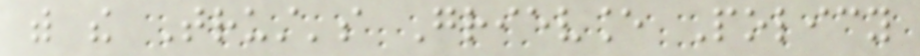with the Trust's Grievance Policy
